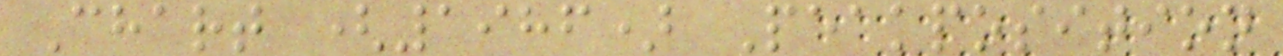Chart (1986) Peakposition
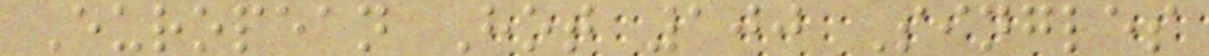European Hot 100 Singles
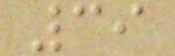39
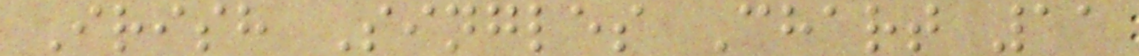Irish Singles Chart 11
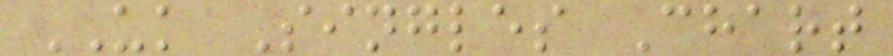UK Singles Chart
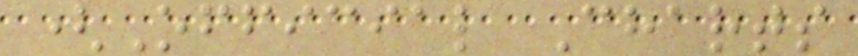(Official Charts
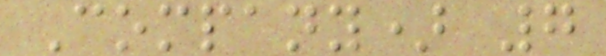Company) 7
